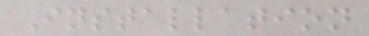Installation
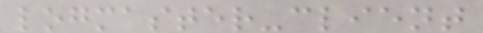logmaster-client
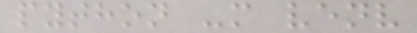python -m venv
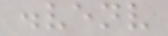.venv
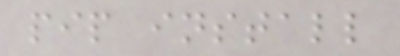pip install
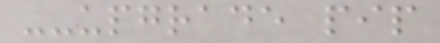--upgrade pip
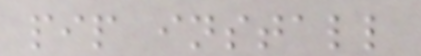pip install
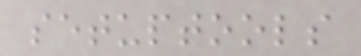setuptools
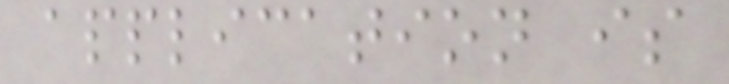application is
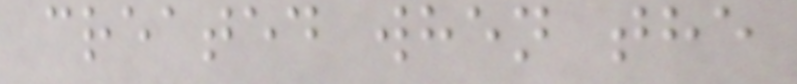created when the
